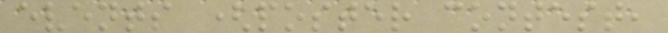events (poster contest,
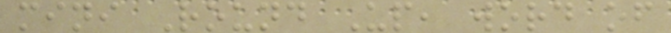mini Round Up, word of
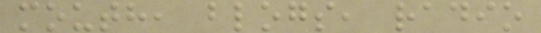mouth, blogs, radio
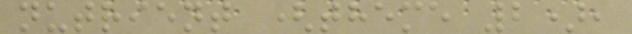nutrient (theme 2),
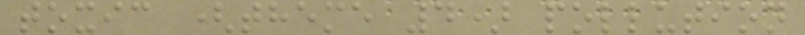toxic (theme 4) pollution
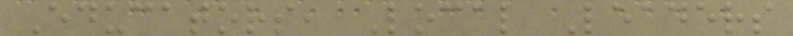Educators, Local Leaders
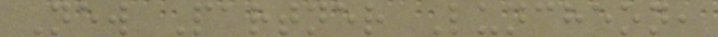New Partner Luncheon,
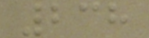238
